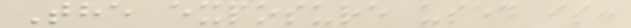The exposure used is:
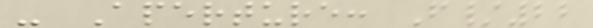- Aperture: F/22
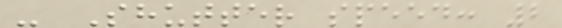- Shutter speed: 2
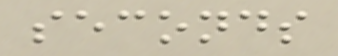seconds
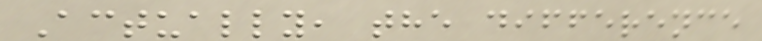Actually, the difference
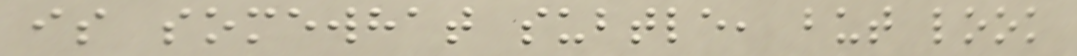is somewhat subtle, but look
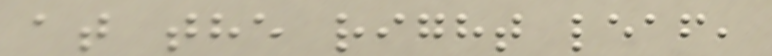at the right leaf,
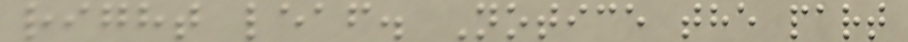right leaf. Notice the part
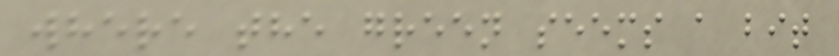where the green seems a bit
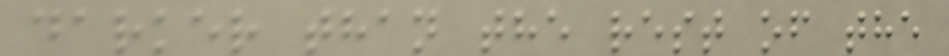darker than the rest of the
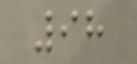98
